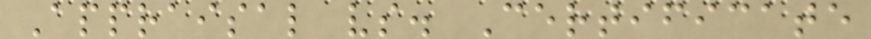Appraisal vs. Certificate
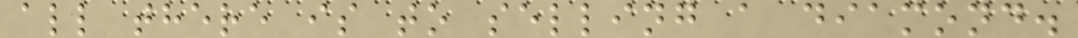all there is to selling a diamond.
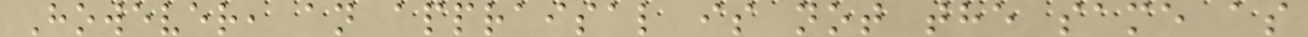However, an appraisal is not the same as
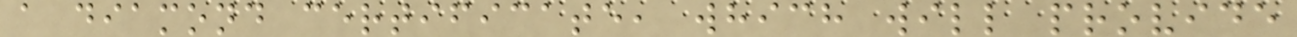a diamond certificate, which will provide
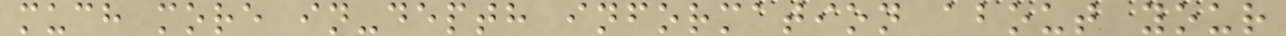much more in-depth information about your
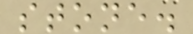stone.
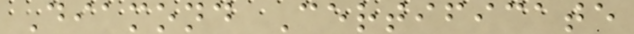Diamond Certificate
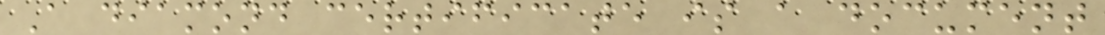A diamond certificate is a document
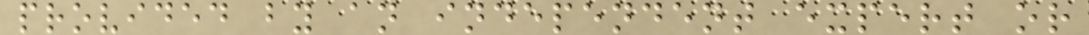provided by an independent expert or
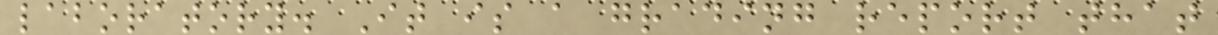laboratory. It is a grading report that
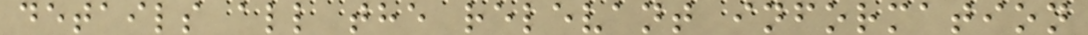details all the relevant information
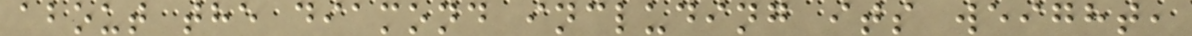about the diamond including its weight,
